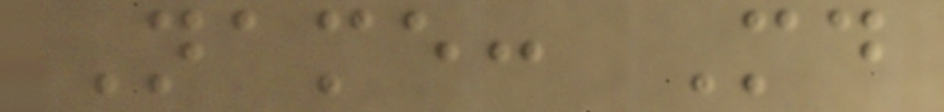Name: Md
